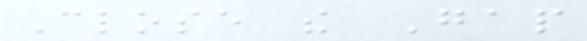Close the Gap
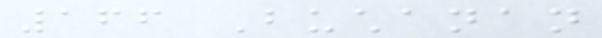166 Buchanan
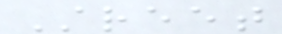Street
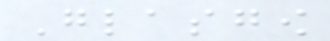Glasgow
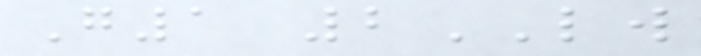G1 2LW
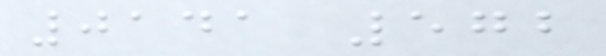0141 572
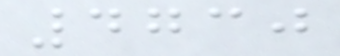4730
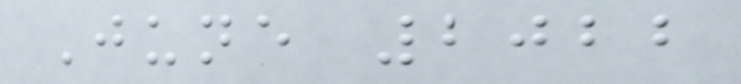June 2022
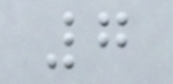7
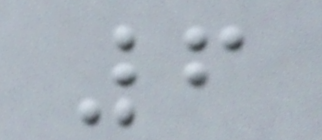6
